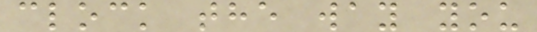clock the way you
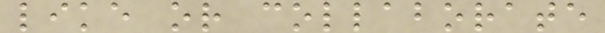like or collaborate
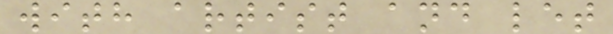with artist and let
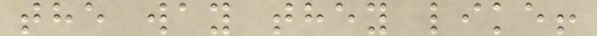the way they like!
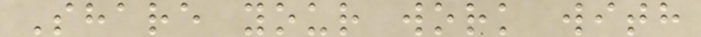Share your work with
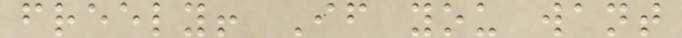freely! If you want
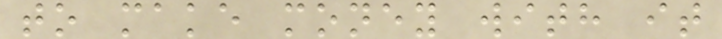to make money with it
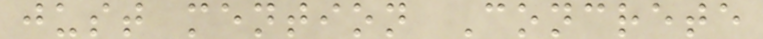just mention Concrete
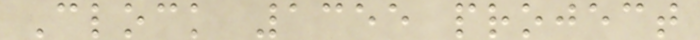Clock 1355 project
